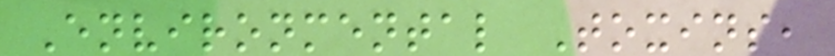Environmental Toxins,
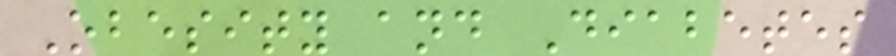Obesity and Diabetes
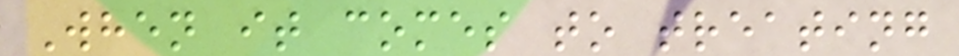When it comes to treating
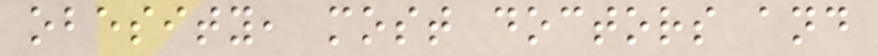obesity, most doctors and
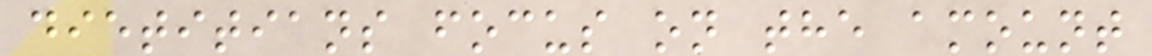dietitians focus on the amount
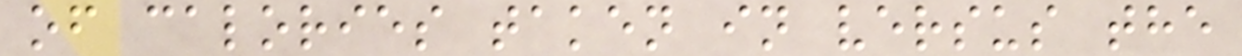of calories taken in versus the
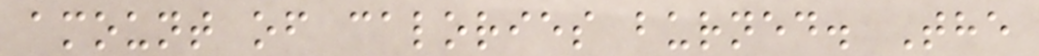amount of calories burned. The
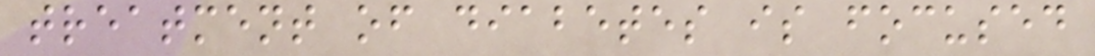treatment of diabetes is focused
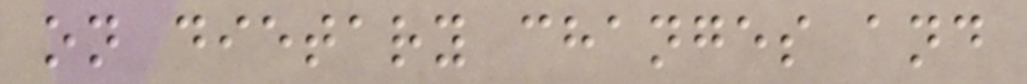on dietary changes and
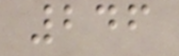246
